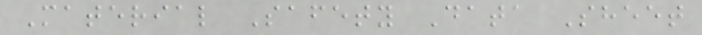Material Safety Data Sheet
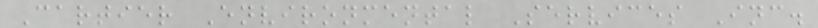Cartier Environmental Services Inc.
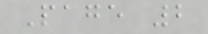Page 2
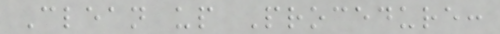Clean up Procedure:
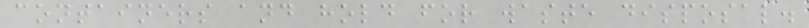containers and hold for waste disposal.
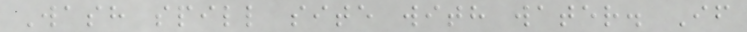Wash spill site with water. If
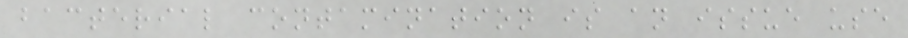bacterial contamination is an issue use
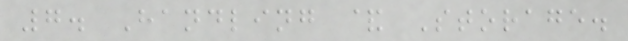7. Handling & Storage.
